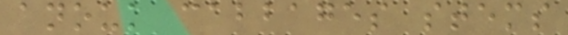anouk cabbages stems
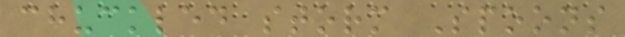chuckled storm Spoons
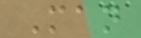Man
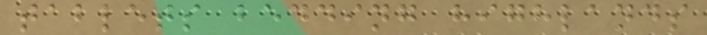tablets bedding highlands
